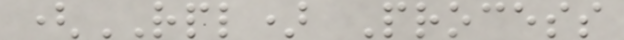(RPL) Process
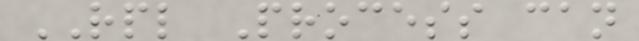RPL Process can
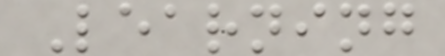Learning
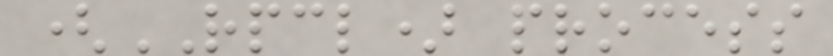(RPCL) process
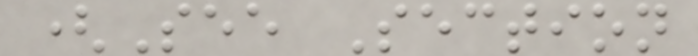(See Section
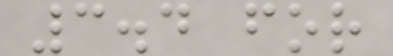3.4 for
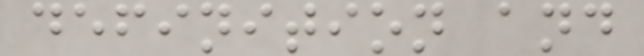definition and
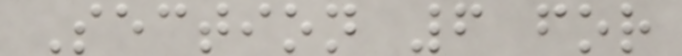Section 6 for
